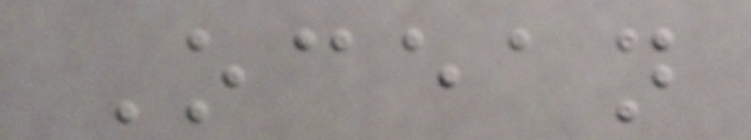Ocean
